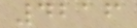4216
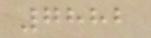7882
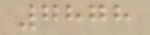7878
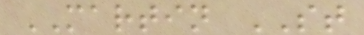MARTIN ST
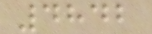4842
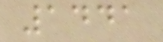1441
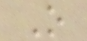O
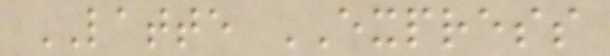LATTE EXPRESS
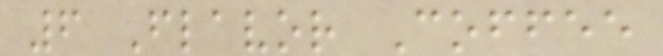6 Flavor Coffee
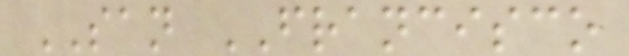SAN FRANCISCO
